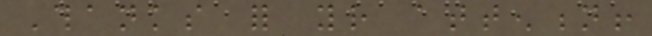Thanks for your attention!
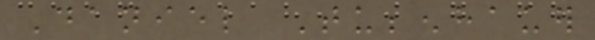Daniel Tubbenhauer
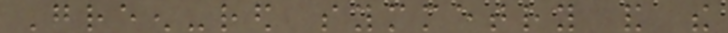Green-red symmetry and the
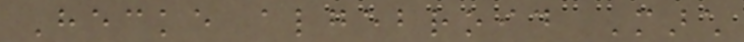Hecke algebroid March
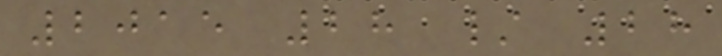2015 28 / 28
